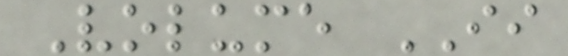Volume II
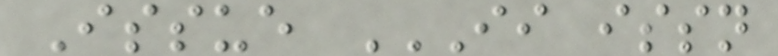Issue II ISSN
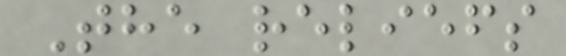The reliefs
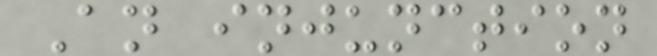An injunction
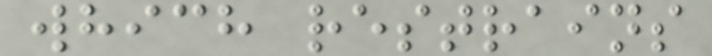which restrains
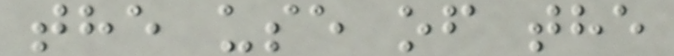the use of the
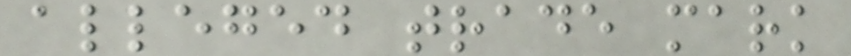alleged trade mark
